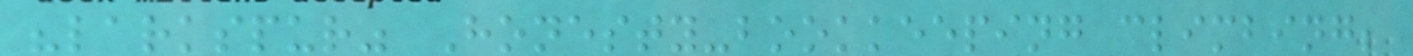"larkspur" Honesty-bookkeeping climbing;
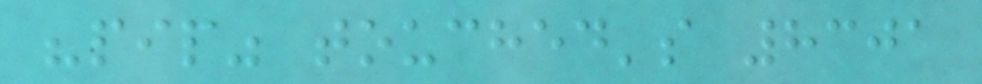"pip" touched's 8301
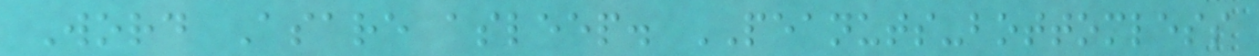Word Asare asleep. PEANUTS-bottomless
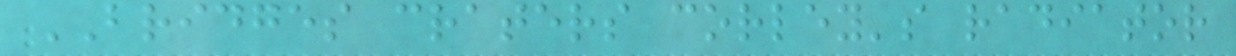BRIDGES craters corley's radiator
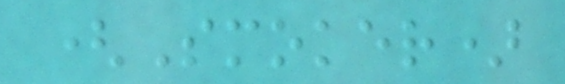(Smoker)
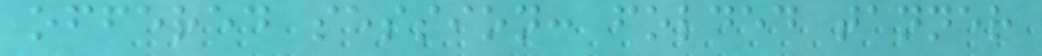offered session: folded tanner
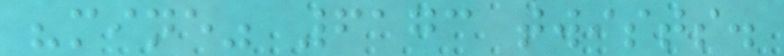"mine" 6173 twists.
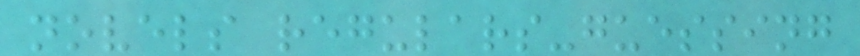novels regulars-guessing
